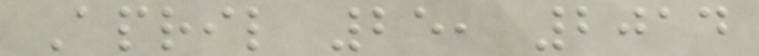April 25, 2014
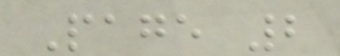Page 2
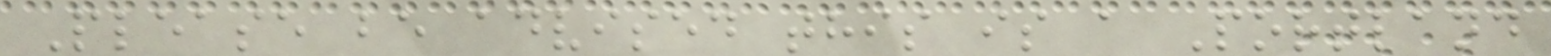Please be advised this is a Portland
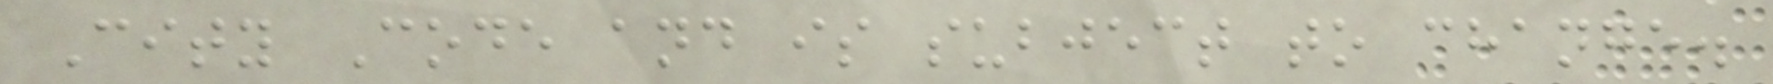City Code and is subject to change.
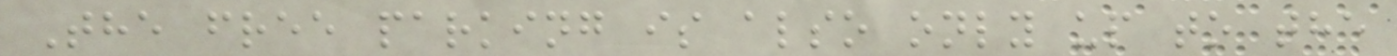The free parking is also only up to the
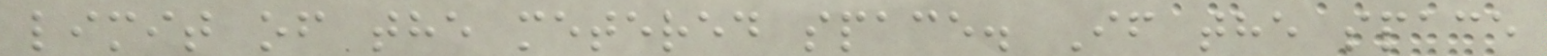limit of the metered space. If the space
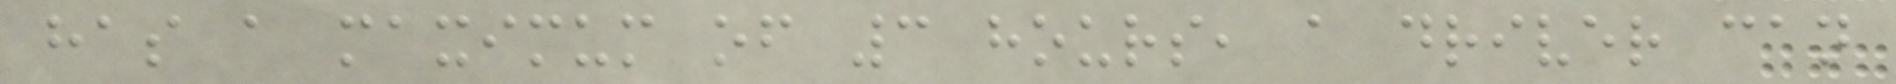has a maximum of 3 hours, a driver can
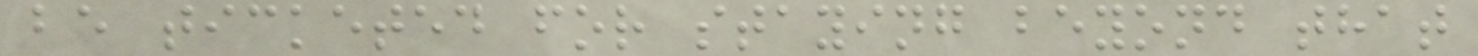be ticketed for staying beyond that
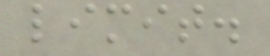limit.
